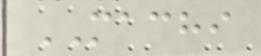MACHI
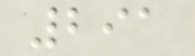291
